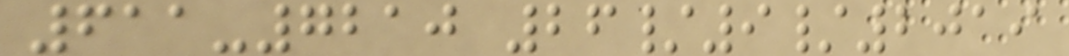611-7210 26/9/2019
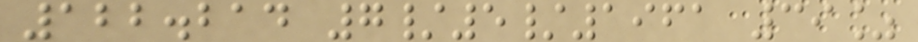122.214 7/5/1961 39%
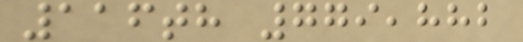116th 779,882
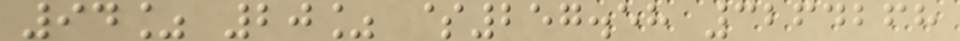94% 20% $257.58 3264268
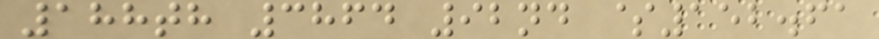188th 3864 92nd $152.61
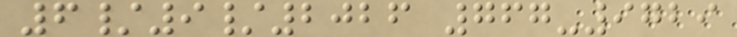6/9/2026 767-9729
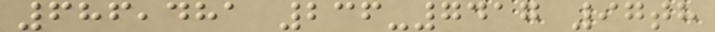686,481 236-7417 97th
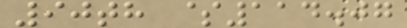90th $114.07
